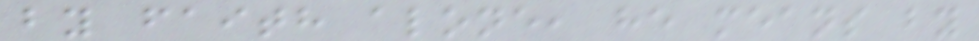by faith alone, he means by
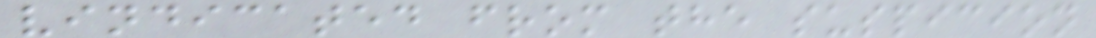vindicated from the suspicion
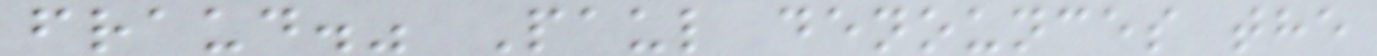fraud." Paul denounces the
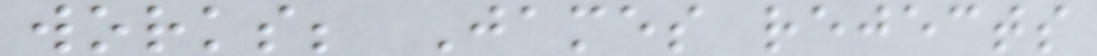works; James rejects
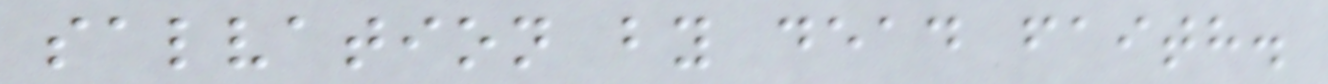salvation by dead faith.
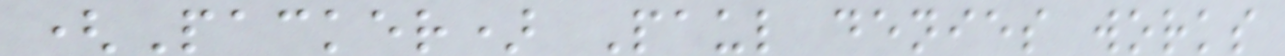(Packer) Paul denies works
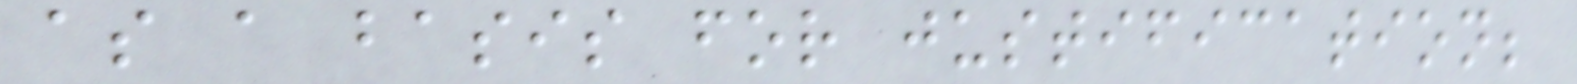as a basis for justification;
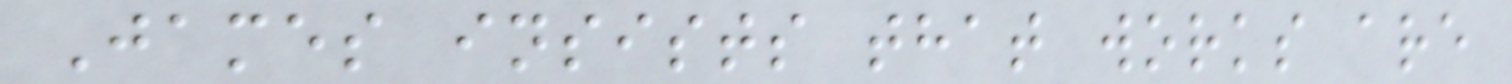James insists that works are
